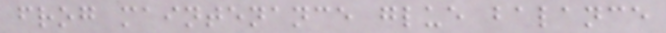frog maintenance glue balance
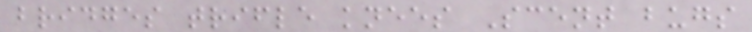bridges trifle knees Scent bugs
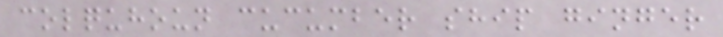colquhoun cucumber ship ginger
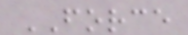FORCE
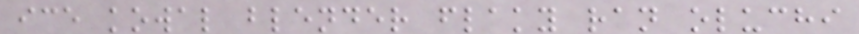ice kowal blender flaky ran oluchi
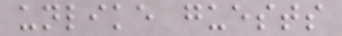unlike guests
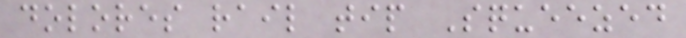dolores rail tip Squeezed
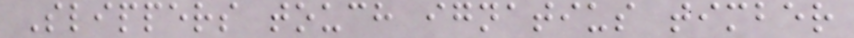Slippers touch ignatius timber
